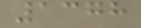1378
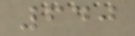640
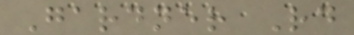Gardner Rd
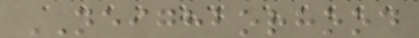NEIGHBORHOOD
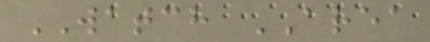WATCH AREA
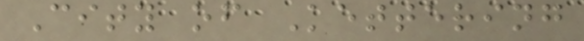City of Kettering
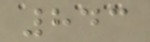843
